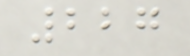227
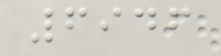6946
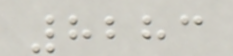8283
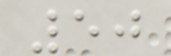50
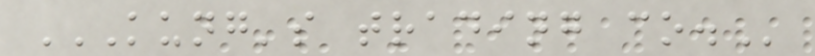KUNG'S TRADING CO.
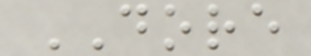DORE
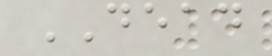DEAD
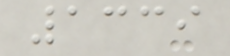1339
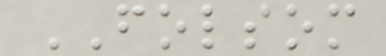FOLSOM
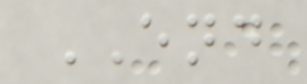END
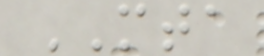MTA
